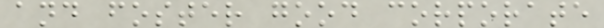and foster good corporate
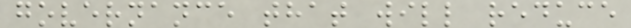governance that will reduce
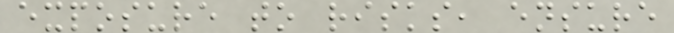exposure to risks, ensure
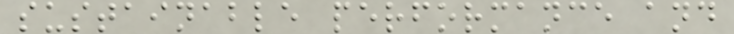sustainable performance and
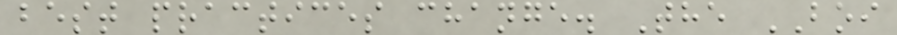best practices change. The BOI
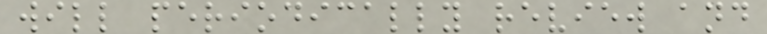will periodically review and
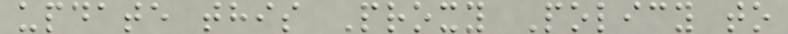update this Proxy Policy to
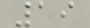19
